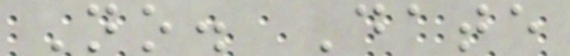No. Date
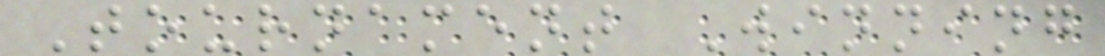Tournament Winning
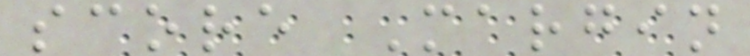score Margin
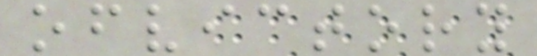ofvictory
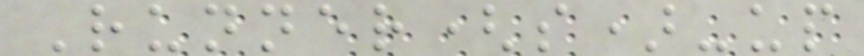Runner(s)-up
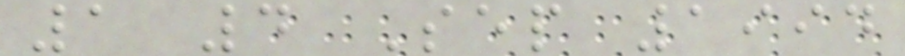1 4 Sep 1994
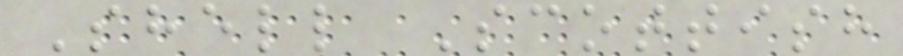Shell Scottish
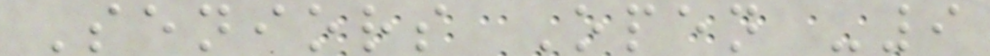Seniors Open -9
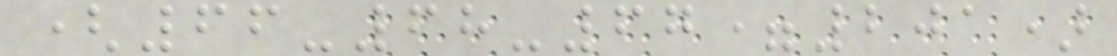(66-68-67=201)
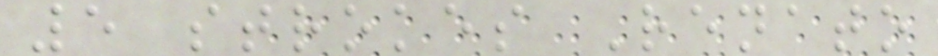5 strokes Renato
